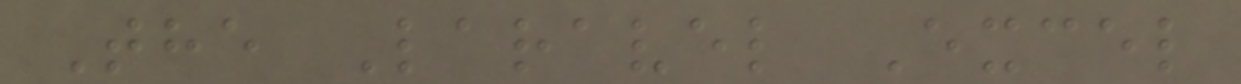The Laravel Excel
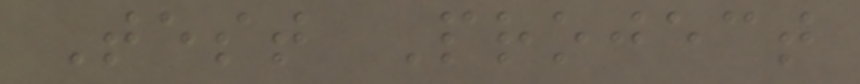Test Project
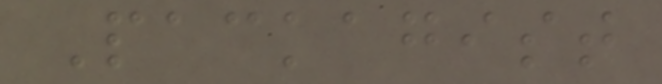Packagist
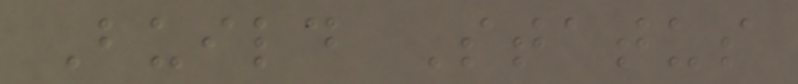Build Status
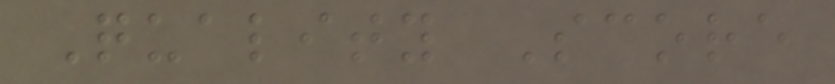Quality Score
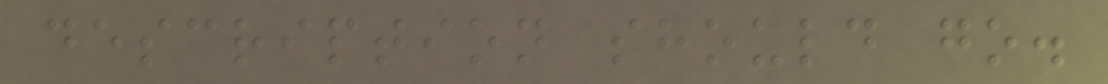description should go.
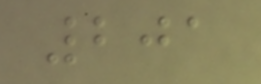201
